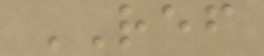REF
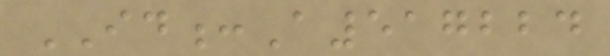ID:A517224
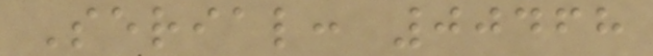Serial: 00468
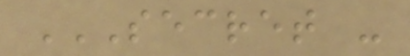SECRET -
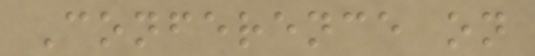Conference on
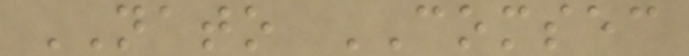NATO COMSEC
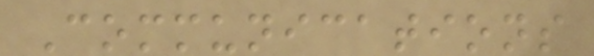Communications
